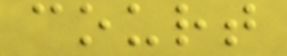court
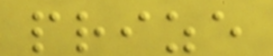prize
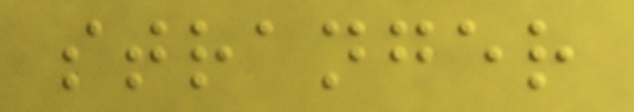stranger
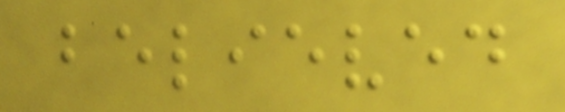believed
